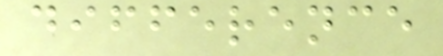difference
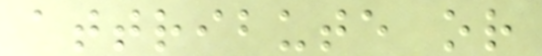attribute or
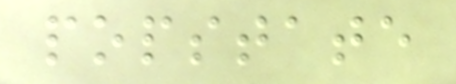popstate
